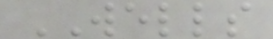WELLS
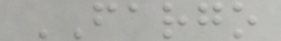FARGO
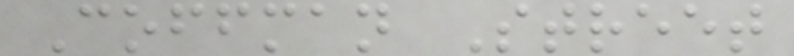Coffman Street
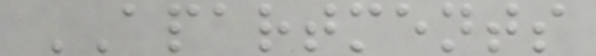APARTMENTS
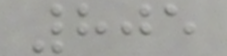805
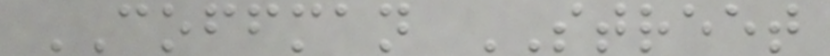COFFMAN STREET
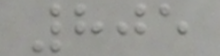805
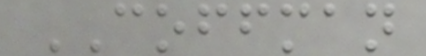COFFMAN
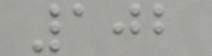102
